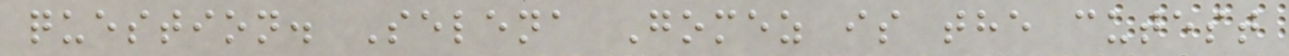question. Selena Gomez is the cutest
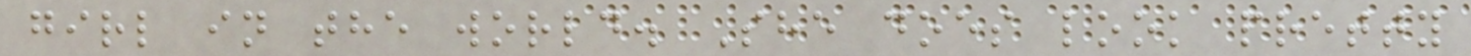girl in the world. She does look pretty
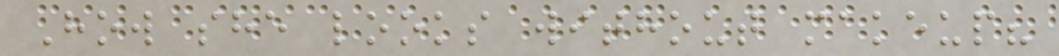How she looks without makeup?
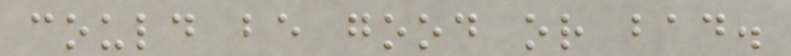could be good or bad.
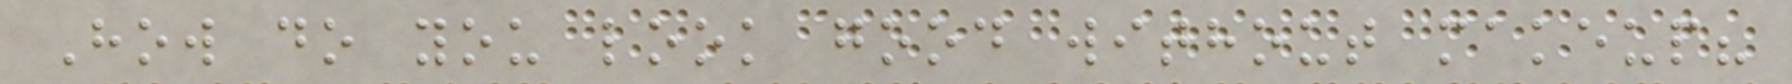How do you look good without makeup?
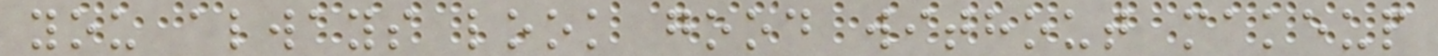you always look good without makeup
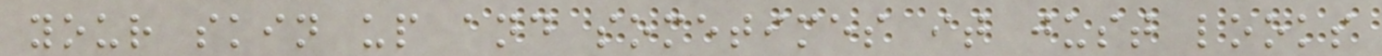your skin up and sometimes it just looks
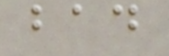bad
